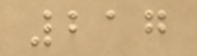217
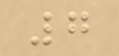7
